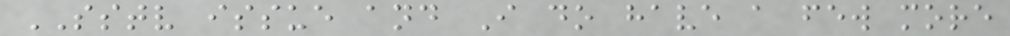SSTV issue and I do have a few more
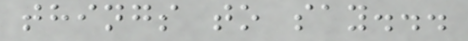things to say...
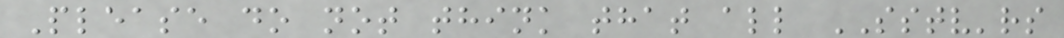Please do not think that all SSTV'rs
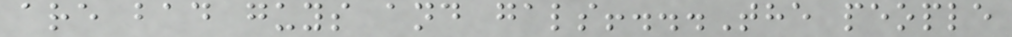are bad guys and gals!...The people
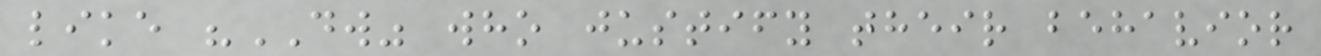like "DW" who justify their behavior
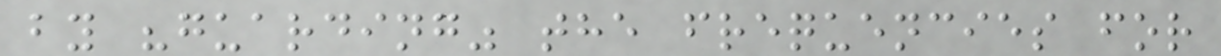by "guarding" the frequencies for
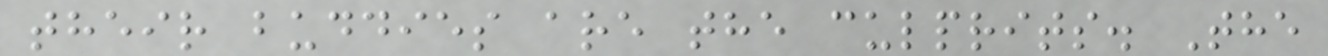their buddies are the culprits. The
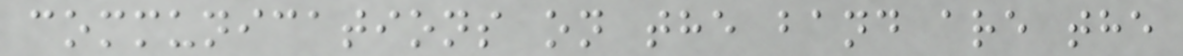communications on the band are the
